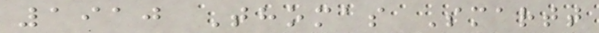1910 Thomas Smartt
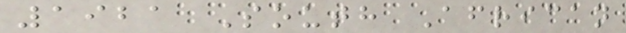1921 South African
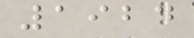1924
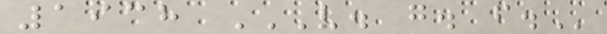1938 V. G. F.
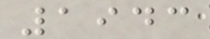1943
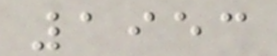1953
